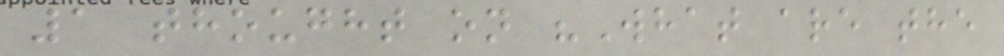1 thought on "What are the
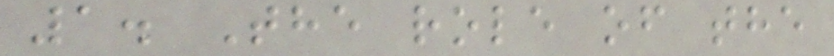1. The role of the
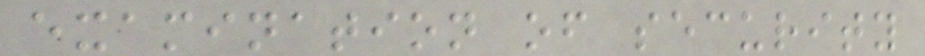examination of security
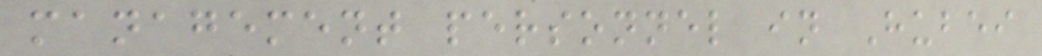management personnel in Hubei
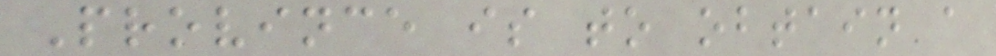Province is to obtain a
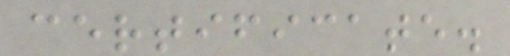certificate.
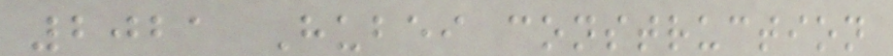2021 Hubei construction
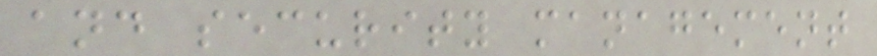and security management
